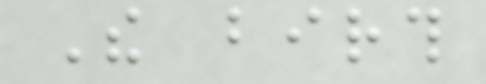The birth
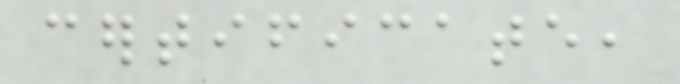certificate,
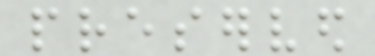preserved
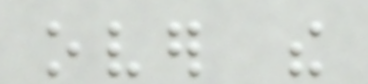over the
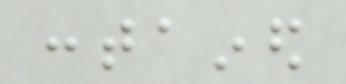contained
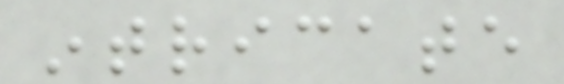intricate
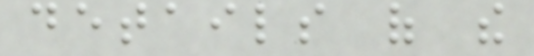details of the
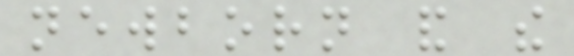newborn and the
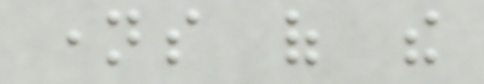names of the
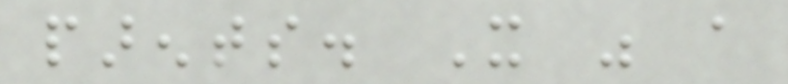parents. It was a
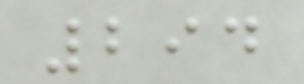294
